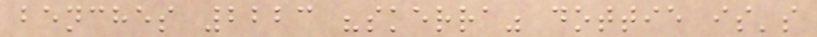benches 2223 "skerra" dottie is's
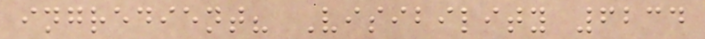ingredient? Visibility 6234
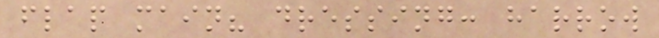flap main? dressing: harrow
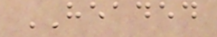HEADED
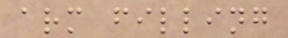arm filling
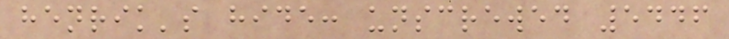henrik's hide: unscrewed 5446
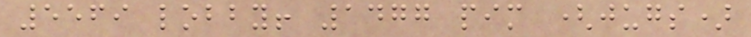5569 lobby! 1477 pim (jugs)
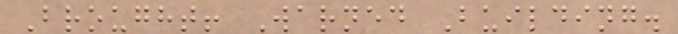Brought! Warned Building.
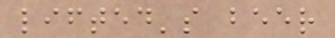lifted's beer
